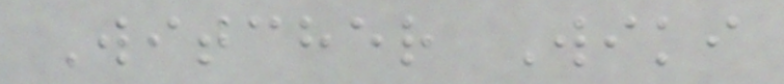Witcher Wiki
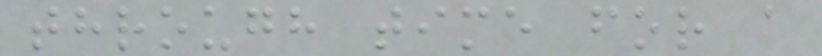through time for a
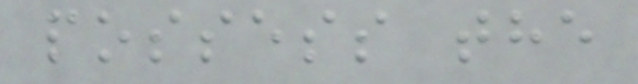possess the
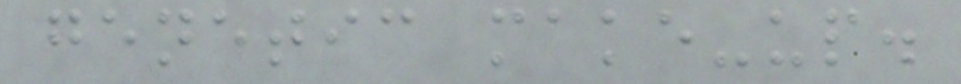genetic make-up.
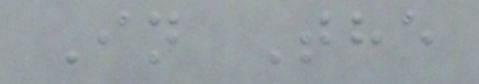In The
